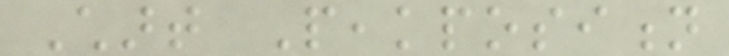Chart Peakposition
